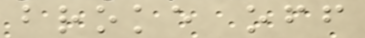broke off
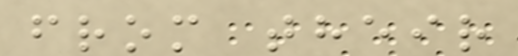from their
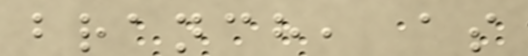branch, as
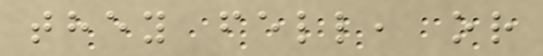they fell, or
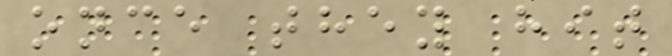once they hit
